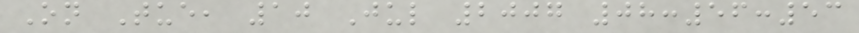On Tue, 10 Jul 2007 08:56:53
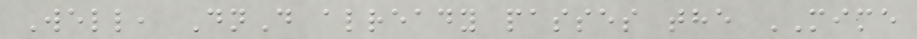Well, DnD already passes the MIME
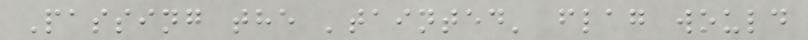Passing the 'tainted' flag would
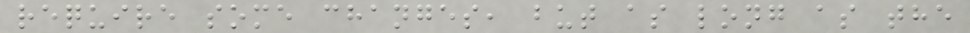require some changes, but as long as the
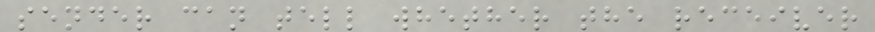sender can tell whether the receiver
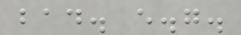bad. e.g.
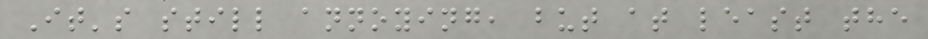It's still annoying, but at least the
